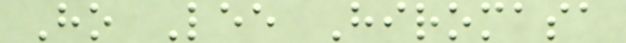Ho Lee Hiromasa
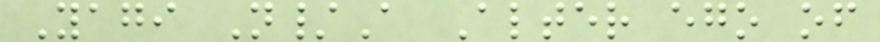Yagi N/A Alter ego of
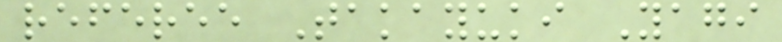referee Takayuki Yagi
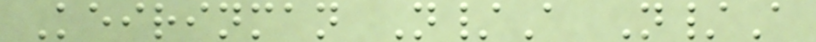Keirinman N/A N/A
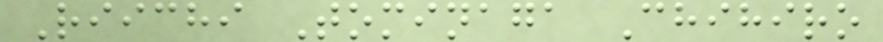Riichi Tominaga Chihiro
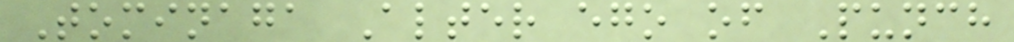Tominaga Alter ego of Punch
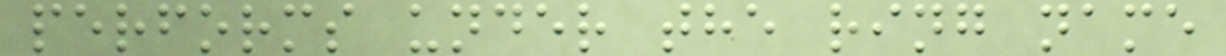performs under the ring name
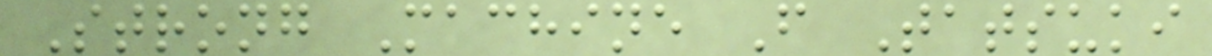Strong Machine F Tatsuki
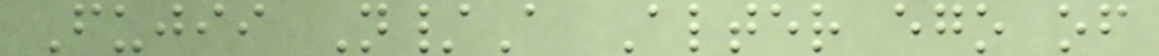Fujii N/A Alter ego of
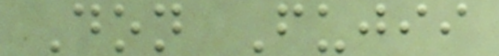Don Fujii
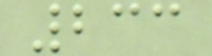233
